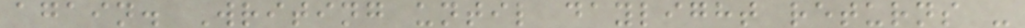again. Writing until daylight returns -
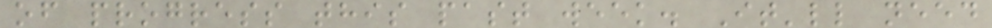of progress this past week. It'll need
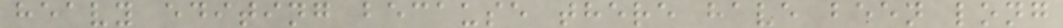heavy editing because there have been long
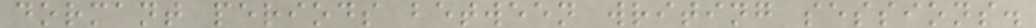dormant periods between writing sessions.
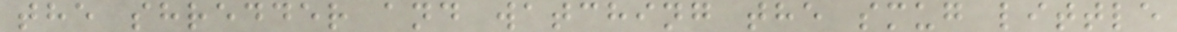the shredder and watching the smug little
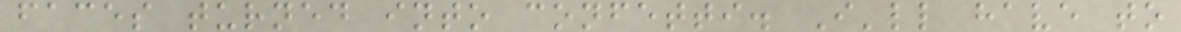faces turned into confetti. I'll have to
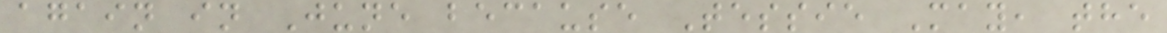again in June because Tessie May, the
